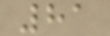81
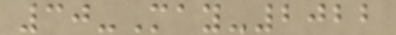30-May-2022
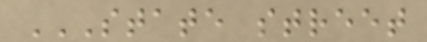STATE STREET
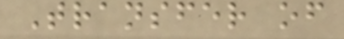Transfer of
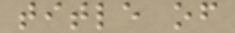title of
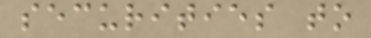securities to
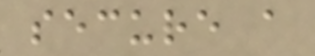secure a
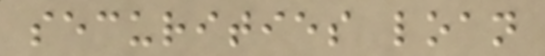securities loan
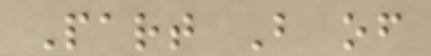Part B of
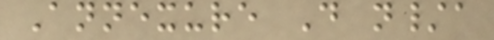Annexure D n/a
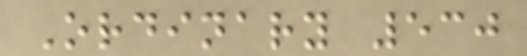Ordinary 530
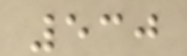530
